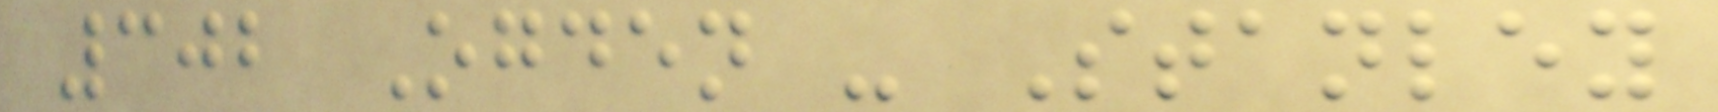302 Ogden - Stanley
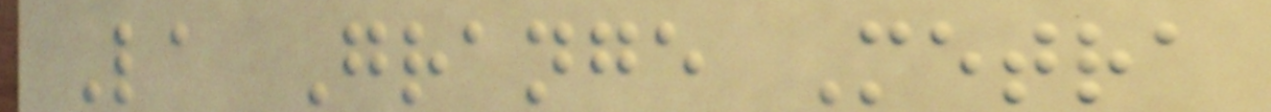La Grange Metra
